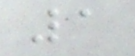1
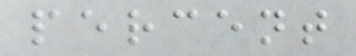percent
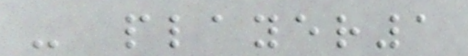- player1
